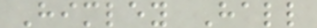Himley Hall
